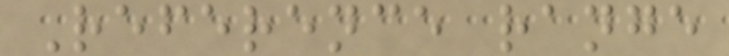Reference range
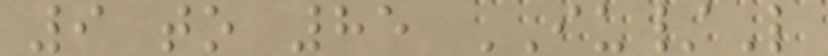9 to 85 IU/L
